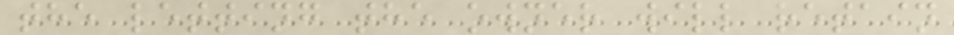the letting the owner will retain
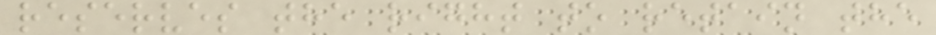reserves the right to retain the
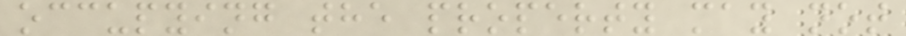occupying the property may not
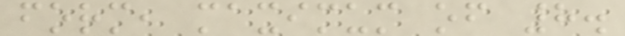form, maximum of 8.
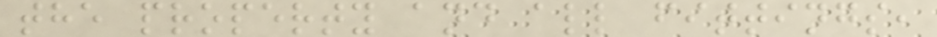the property and all fittings,
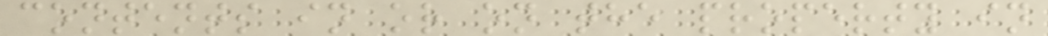contents in or on the property in
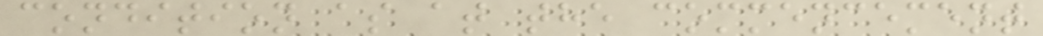condition as at the commencement
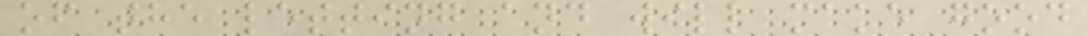of the letting and will make good
